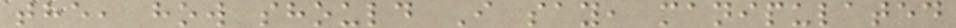the, how should I say, manipulated
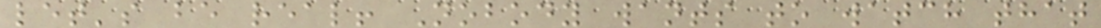let's be real! Nobody wants to watch that
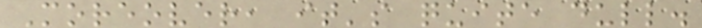Moreover, it's quite dull.
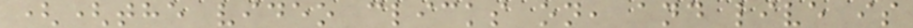((the video clicks on, and live is
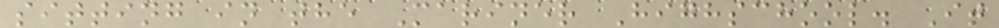sitting in the Mariner Highschool. It
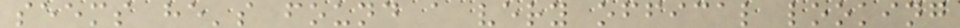seems he's found a very offical looking
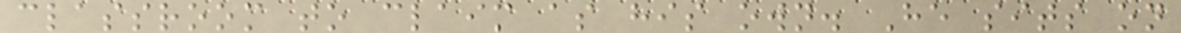classroom to claim as his own. He sits on
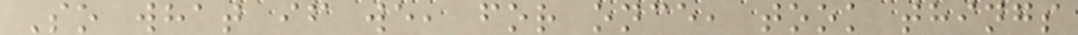So what if we, for once, took things
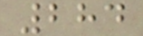284
